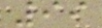99
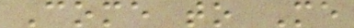Come to Me
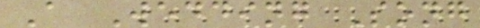A Wedding Song
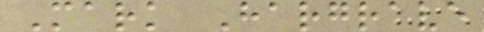Mark Hargrave
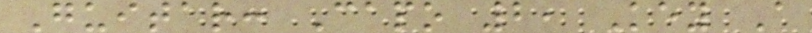Guitar: Capo 2, Key A
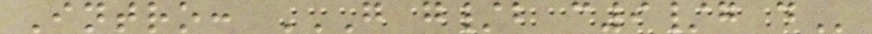Intro: G G/B C9/G D
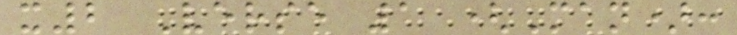x2 Verse 1 (Man):
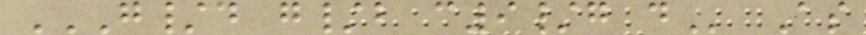G/D G/B C9/G D As
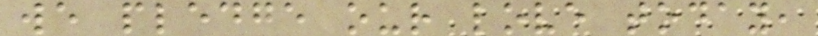we pledge our love today,
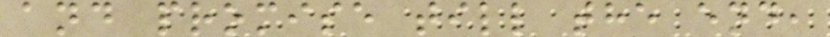and promise till the end,
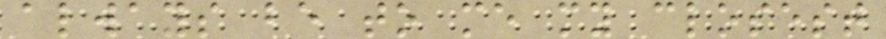always be to me my closest
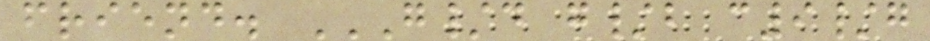friend. G/D G/B C9/G
